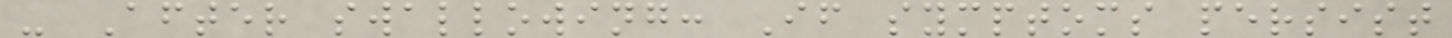- After swallowing: If symptoms persist
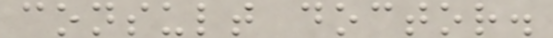consult doctor.
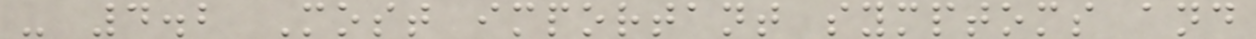- 4.2 Most important symptoms and
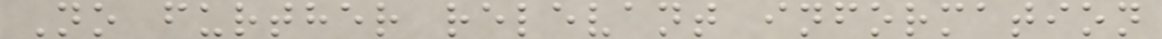No further relevant information
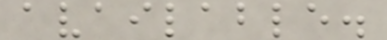available.
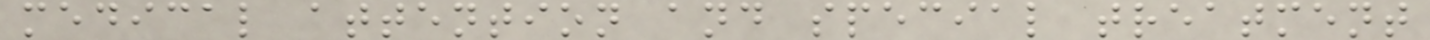medical attention and special treatment
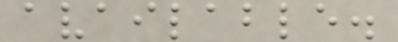available.
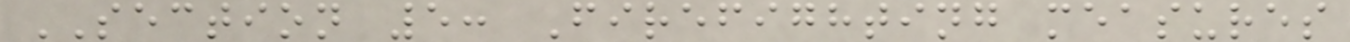SECTION 5: Firefighting measures
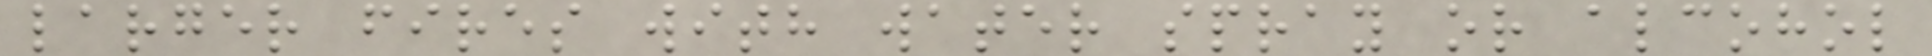larger fires with water spray or alcohol
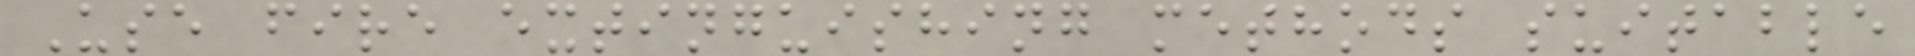Use fire extinguishing methods suitable
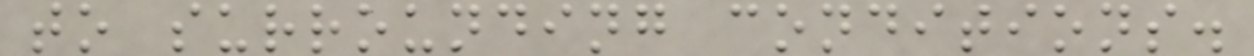to surrounding conditions.
